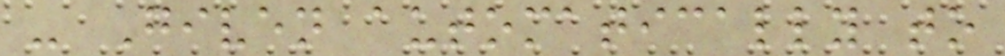- Given automatically to
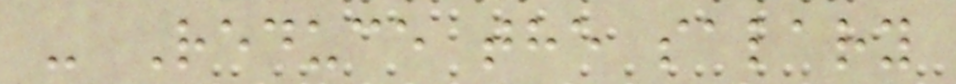- Reduce the salary
